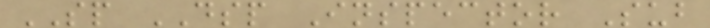SP DSP Inspector Sub
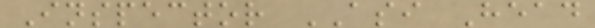Inspector ASI Head
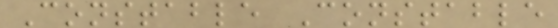Constable Constable
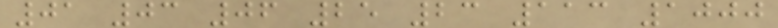01 03 06 25 23 113 1000
